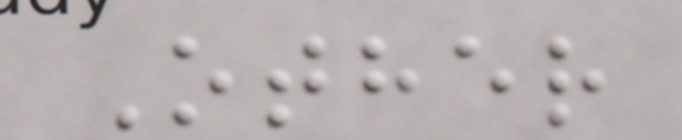Other
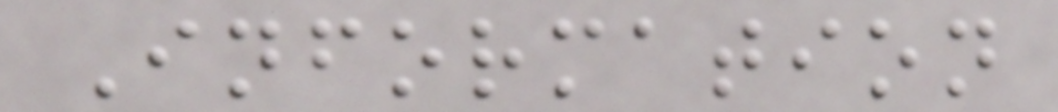Information
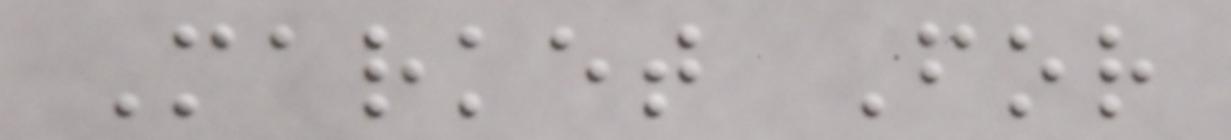Market For
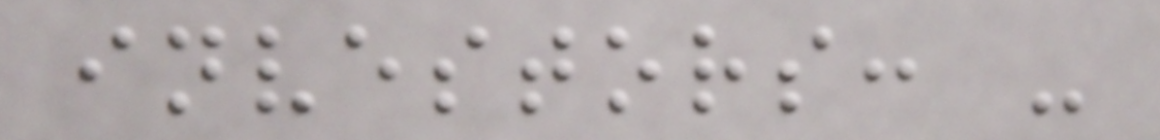investors: -
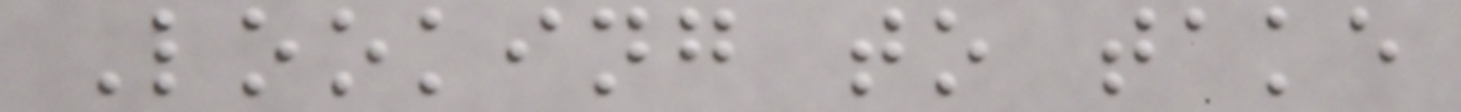Looking to take
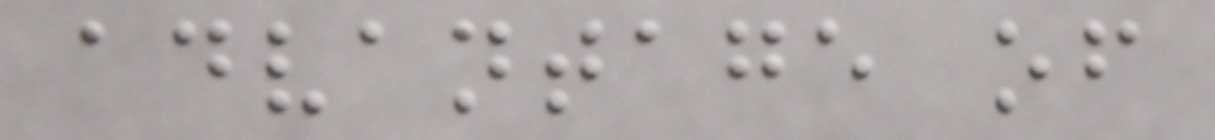advantage of
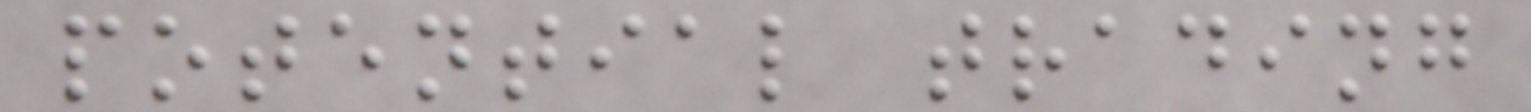potential trading
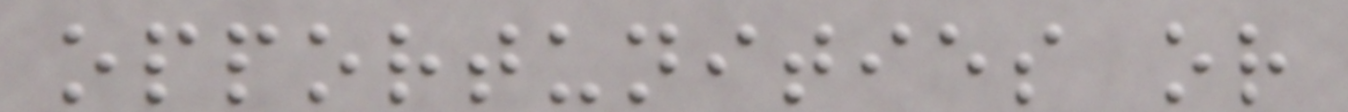opportunities or
